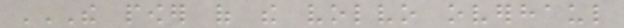THE POWER OF THE VOLVO OVERHAUL
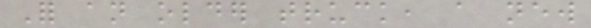For an older truck, a new
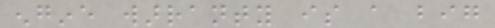engine warranty is a big
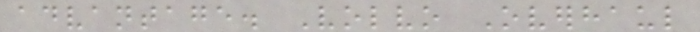advantage. Volvo Overhaul
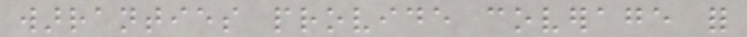warranties provide coverage for
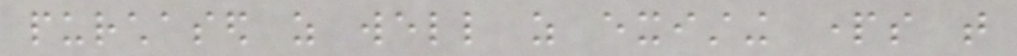purchased as well as existing parts that
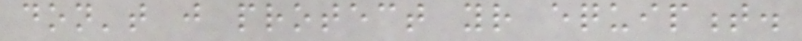don't just protect your equipment.
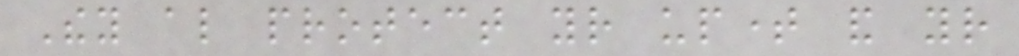They also protect your uptime and your
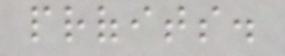profits.
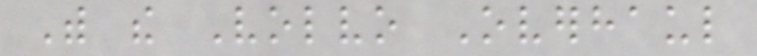With the Volvo Overhaul
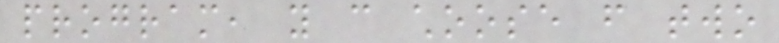program, you can choose from two
